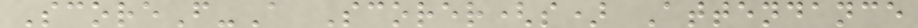ScoreF-A Scorer(s) Attendance
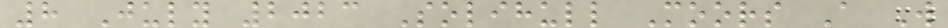8 July 2023 Solihull Moors A W
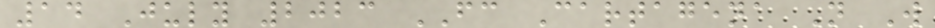14 July 2023 FC Cartagena N W
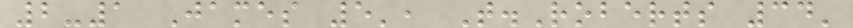2-1 James 5', T.Roberts 34'
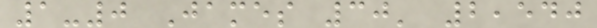1-0 James 30' 2,540
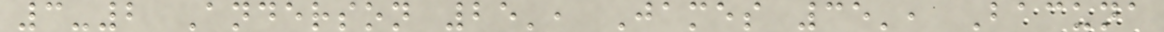3-2 Anderson 25', James 35', Bacuna
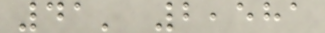41' 2,581
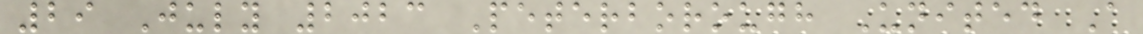29 July 2023 Peterborough United A
